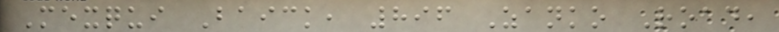Mexqui Baick, 896 Zanko Road,
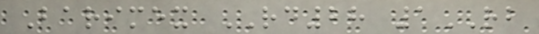Barimex RD28 1RB
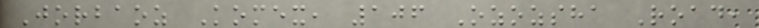Jorbaoz Komex, 106 Ozozsha Road,
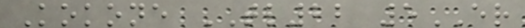Kokone TL22 5ER
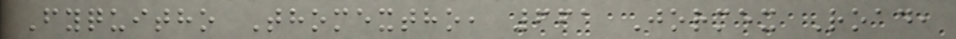Fyquitho Thomextho, 661 Jormex Road,
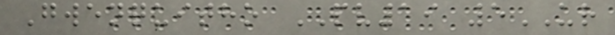Gwenquitho PV19 5UR
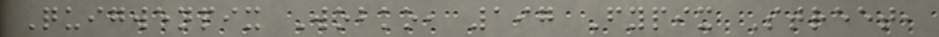Quigwenpix Wobko, 197 Fypix Street,
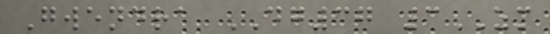Gwendra DG37 3ZM
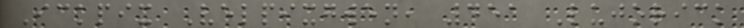Ickpix Velpixgwen, 451 Lujorick
